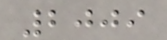2009
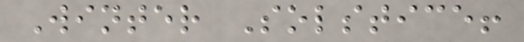Winter Solstice!
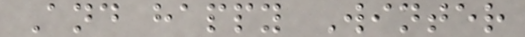And happy Winter
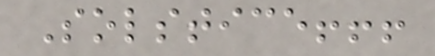Solstice!!!
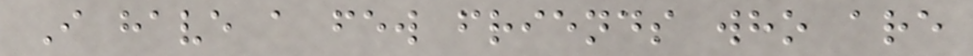I have a few friends who are
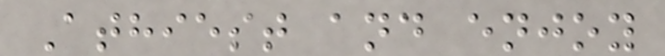Athiest and enjoy
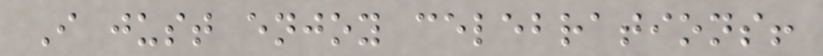I just enjoy celebrations!
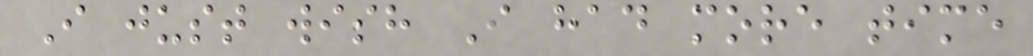I just wish I had more time
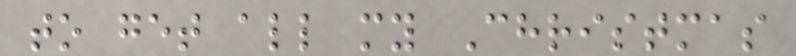to get all my Christmas
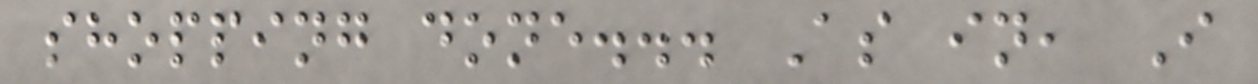shopping done... As in, I
